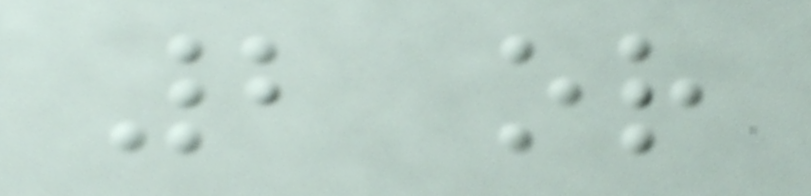2 or
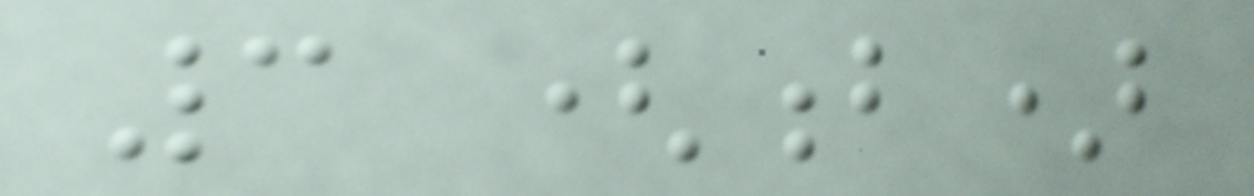3 (b)
